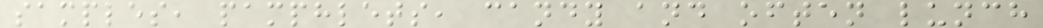samples, pamphlets, candy and often lunch
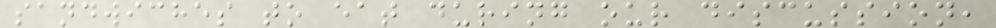sandwiches to eat during our discussion,
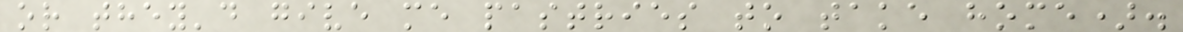or they'd give me pastries to take home).
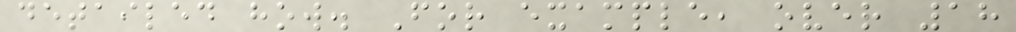detailed how. For example, over 18
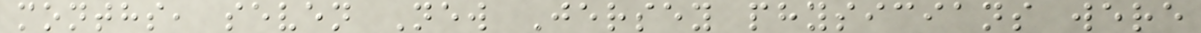months, seven New Jersey physicians were
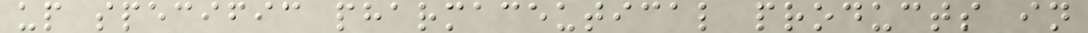up specific pharmaceutical products in
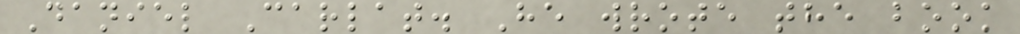Daniel Carlat. He wrote the book
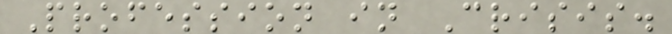Profession in Crisis.
